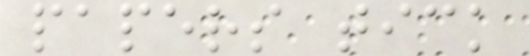papers tick
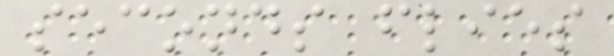seconds flies
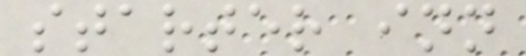starter inn
